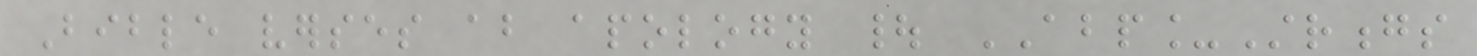Bible verses about apology | ABP_Strongs
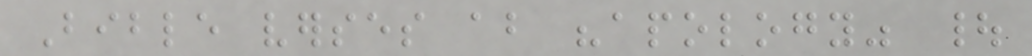Bible verses about "apology" |
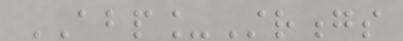ABP_Strongs
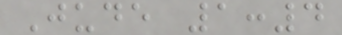Jude 1:4
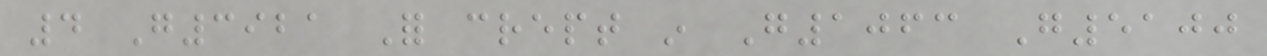4 G3921 For crept in G1063 G5100
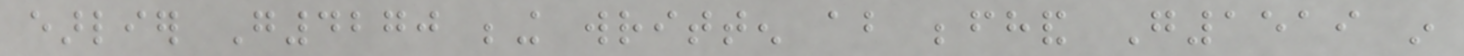earlier G4270 being written about beforehand G1519 in
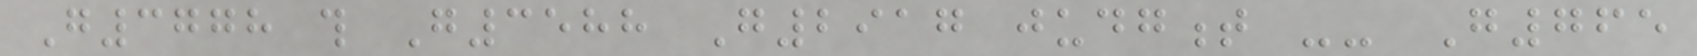G3778 this G3588 G2917 judgment -- G765
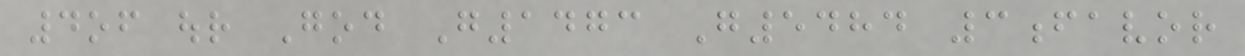4of our God G1473 G5484 3favor
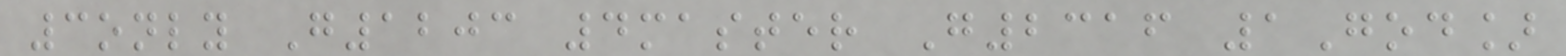3only G1203 4master G2316 1God]
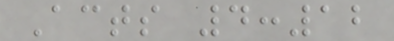Acts 4:12
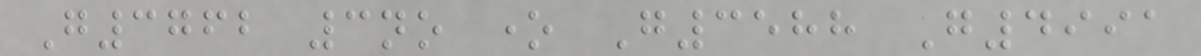G3762 3no one G3588 G4991
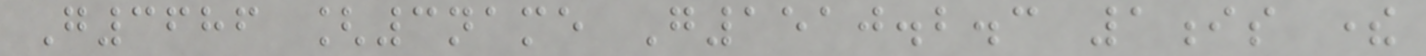G3686 [3name G1510.2.3 1is there
